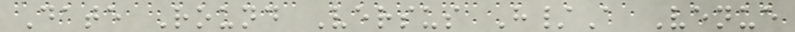Date Round Versus H/A Venue
